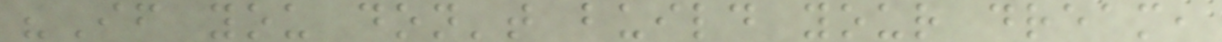"If you don't build your dream,
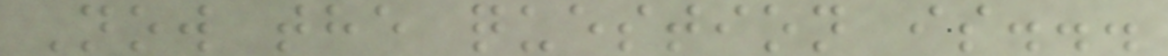Now the question is...
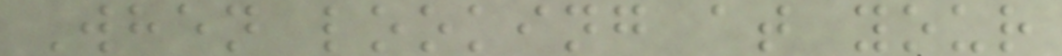When looking at your
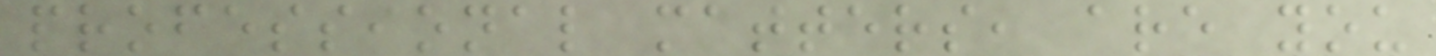professional matters, are you
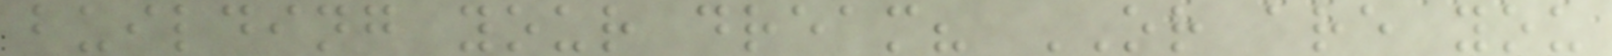building your dream? OR are you
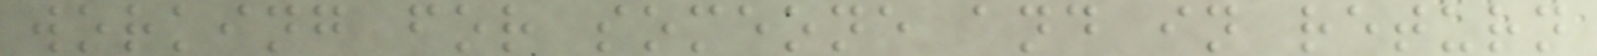working for someone and in return
